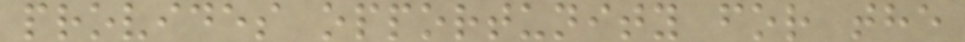provides opportunity for the
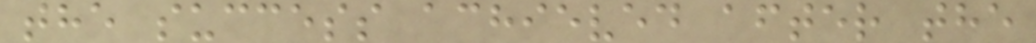the success achieved after the
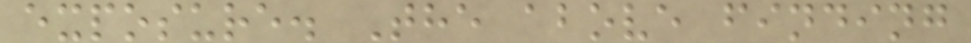exposure. The above finding
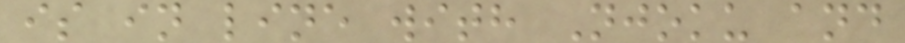is in line with Njoku and
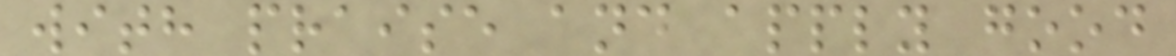with praise and apply good
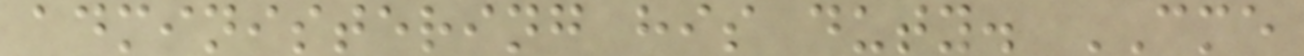administering his duty. CME
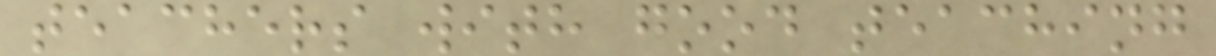teachers with good teaching
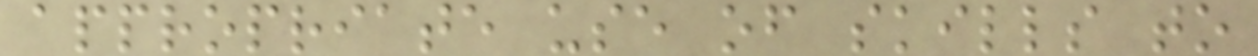appropriate use of skills to
